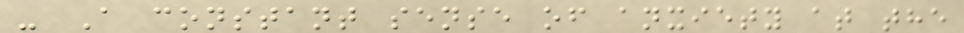- A constant sense of anxiety at the
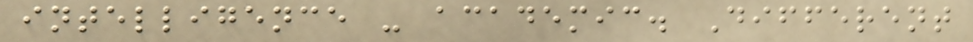intelligence - academic. Different
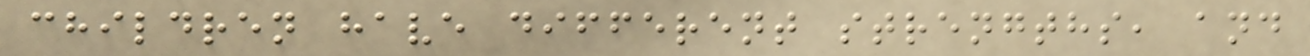children have different strengths, and
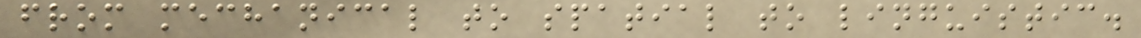from mechanical to spatial to linguistic.
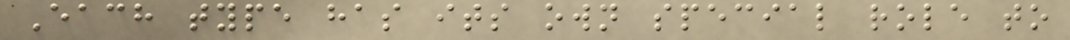Each type has its own special role to
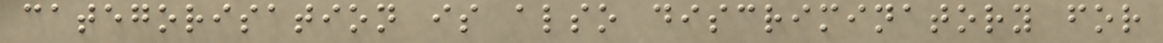categorisation is also discriminatory for
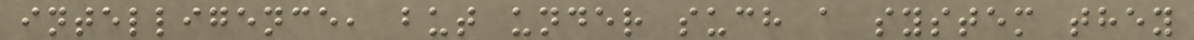intelligence, but under such a system they
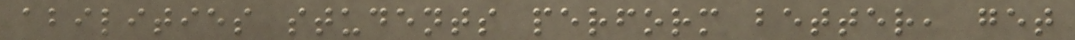abilities students perform better, get
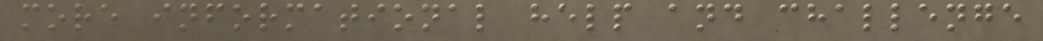more informational help and challenge
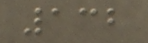132
